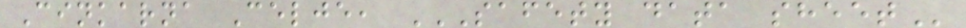Cinkarna Celje, SAFETY DATA SHEET
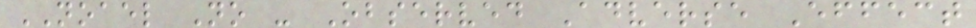NOAEL No - Observed Adverse Effect
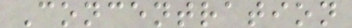Concentration
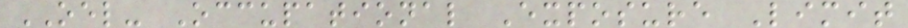OEL- Occupational Exposure Limit
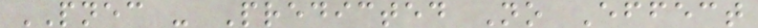PNEC - Predicted No Effect
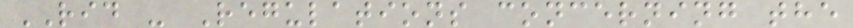RID - Regulations concerning the
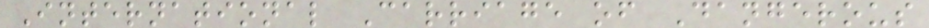International Carriage of Dangerous
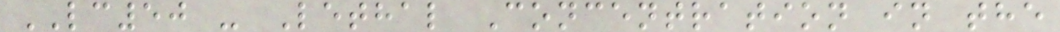LC50 - Lethal Concentration in the
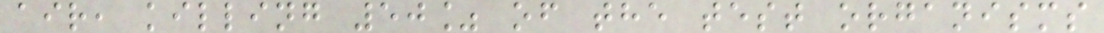air, killing 50% of the test organisms
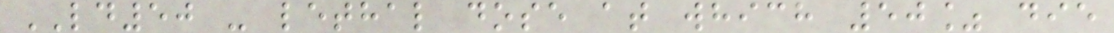LD50 - lethal dose at which 50% die
